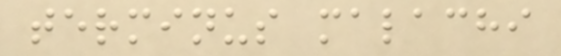terminus malachi
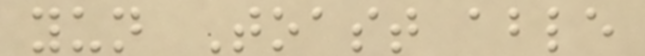yun Toast able
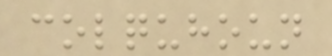colquhoun
